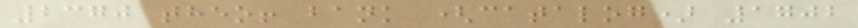2370 theo! bank (catalog) 1702
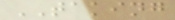TAKING
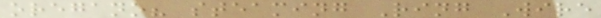oregano? steaming Ring Wire
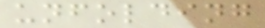unfolding
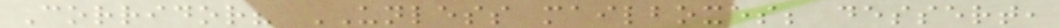Corridor? UNLESS mailboxes; dessert,
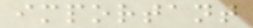important
